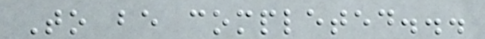To be completed...
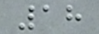18
